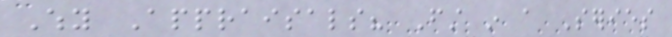Why Appraisals? First in a Series
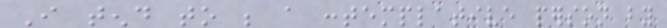I tend to be a contemplative person by
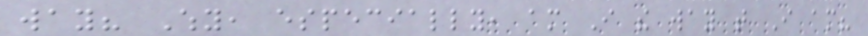way? Why, especially, am I the way that I am?
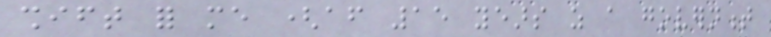shift for me (after 15 years as a government
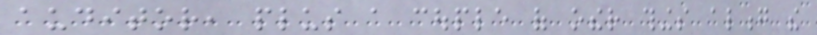auditor, plus a couple of other things along the
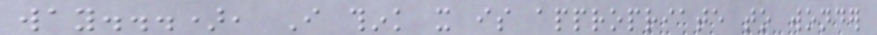way...), I think it is appropriate to wonder
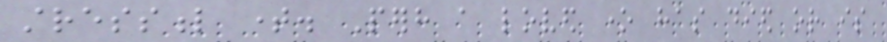stressful time. Perhaps a loved one has died or is
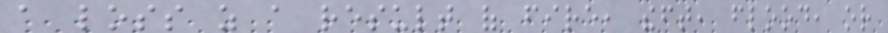a loss as a result of fire, theft, flood, or
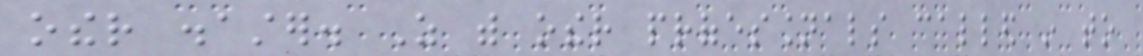other disaster. As with other professionals called in to
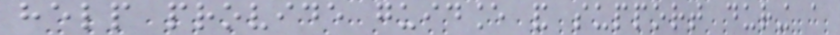help provide guidance and support during a
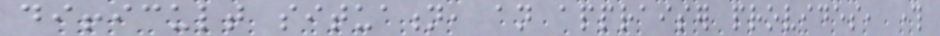difficult situation, an appraiser provides, through
